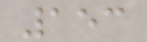153
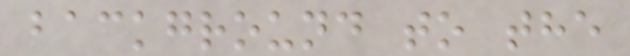background to the
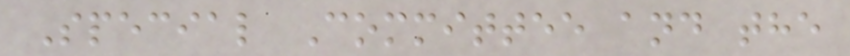Special Committee and the
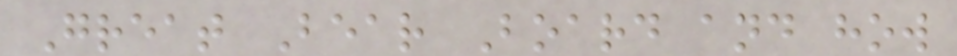Great Bear Board and how
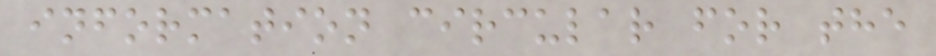information circular for the
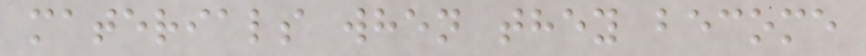materials when they become
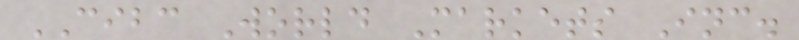CIBC World Markets Inc.
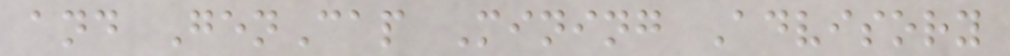and GenCap Mining Advisory
